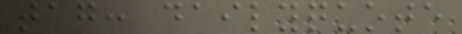tag: dailyquote
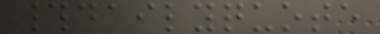#dailyquote
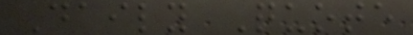Daily Quote
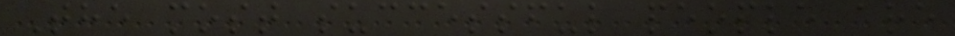The most successful people are
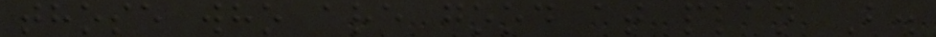those who are good at plan B.
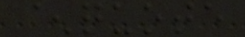^quote
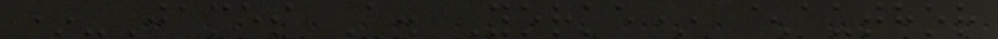*-James A. Yorke* ^author
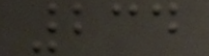234
